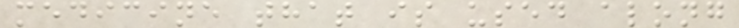medicine that is used along
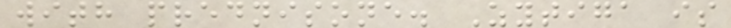with prednisone. Zytiga is
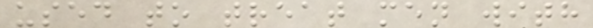used to treat men with
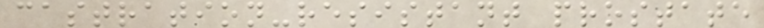castration-resistant prostate
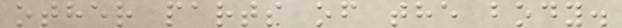other parts of the body.
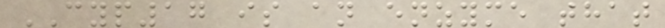CYP17 is an enzyme that
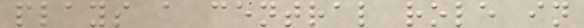plays a central role in
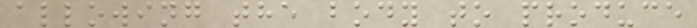allowing the body to produce
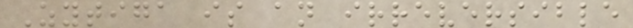Zytiga is an irreversible
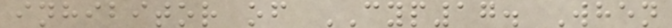inhibitor of CYP17. When
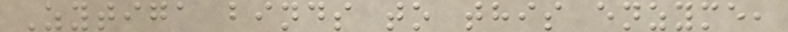Zytiga binds to this enzyme,
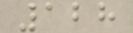128
